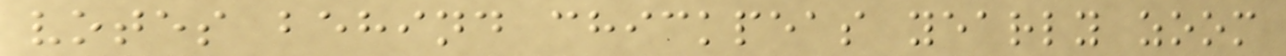votes behind chickpeas yearly zoom
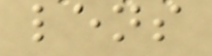lens
